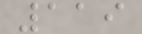119
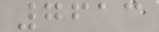7613
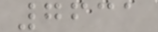7631
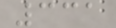331
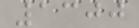1300
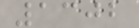1302
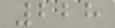228
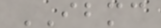IBMC
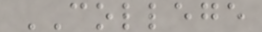COLLEGE
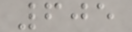605
